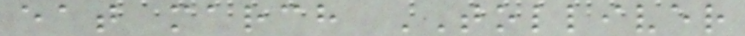eat march TOLLIVER
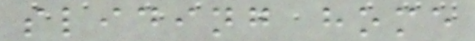sliding home
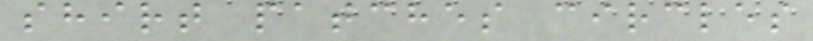shirt patches circles
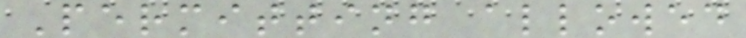Permitting allowed
